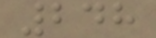248
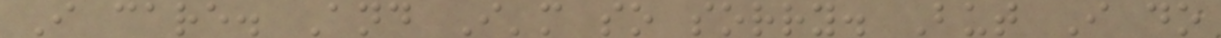I care. And I'm so sorry. But I do
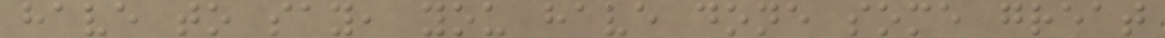have to say, you have done some great
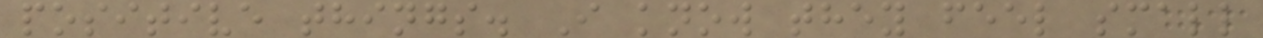positive things. I know they feel small
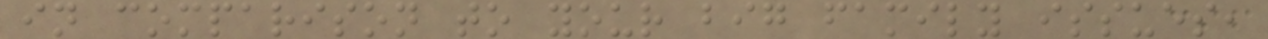in comparison to your big family issues,
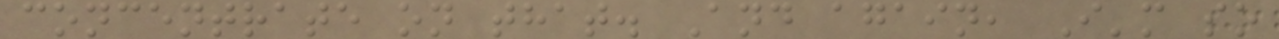concentrate on that. And again, I'm so
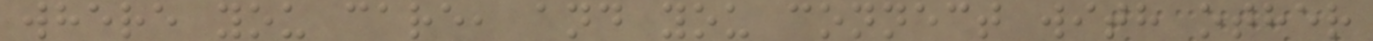where you care, and you connect with other
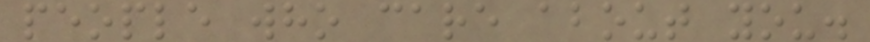people who care about you.
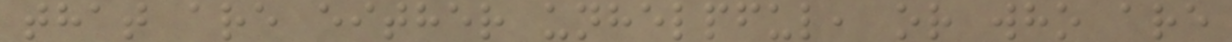that are either unhelpful, or who are
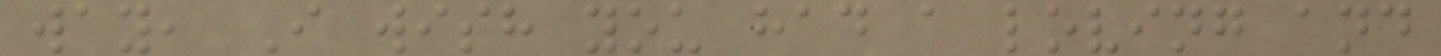way, I wish you had a loving and
